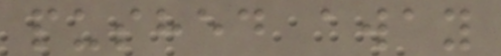pushed away
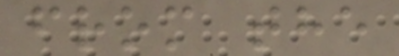from the
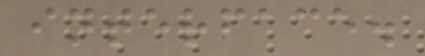interface.
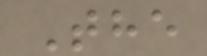The
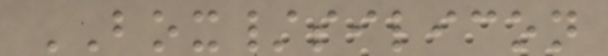BOX/silicon
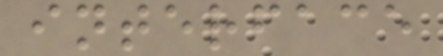interface
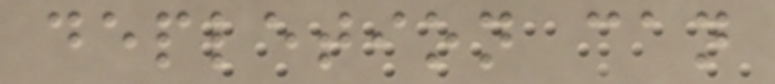depletion can
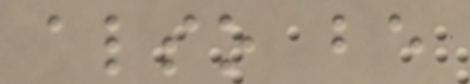also be
